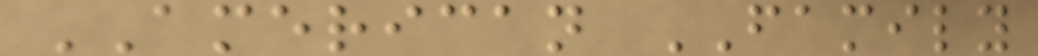AMERICAN FAMILY
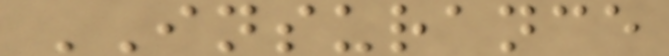INSURANCE
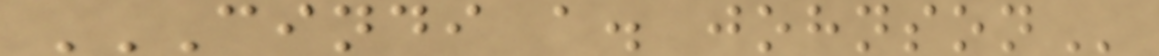CINDI A. JOHNSON
